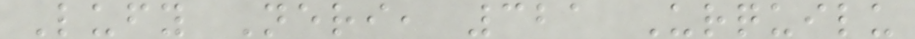Lufy Neri, 321 Urquilu
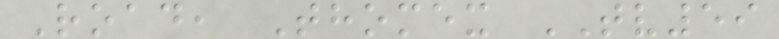Road, Thomex TV59
